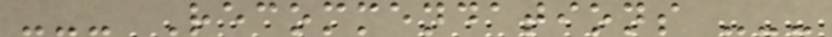--- Recommendations ---
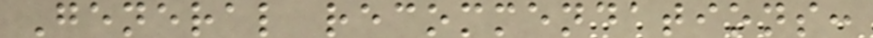General recommendations:
